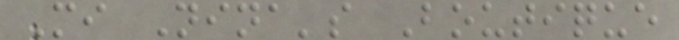Mi Nina's Boutique
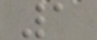1
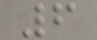6
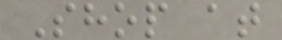Shop at
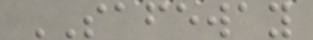SAFEWAY
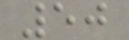50
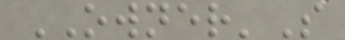OWNER'S
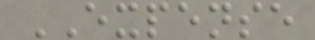EXPENSE
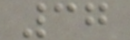37
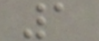1
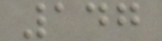147
